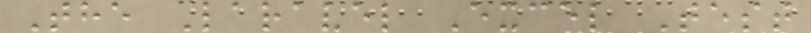The Laravel Excel Test
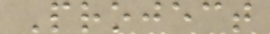Project
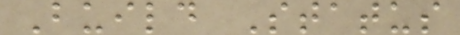Build Status
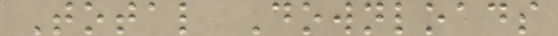Total Downloads
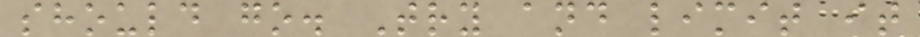should go. Try and limit it
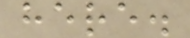here.
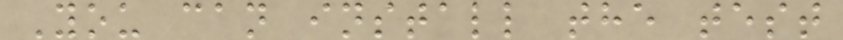You can install the test
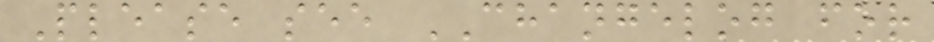Please see CHANGELOG for
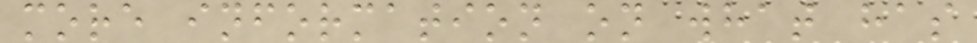more information on what has
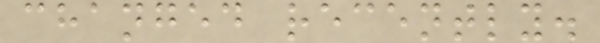changed recently.
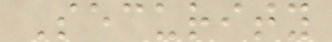Security
